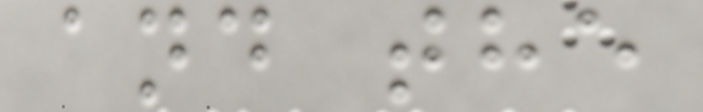and the
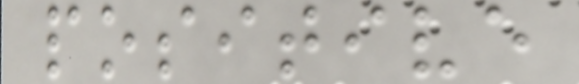positive
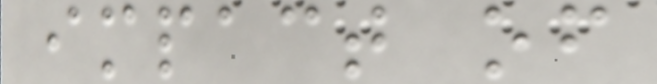impact of
